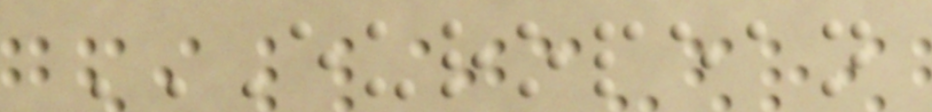EUROPEAN
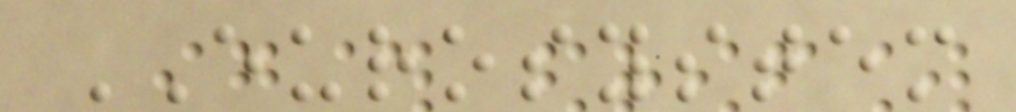EUROSYSTEM
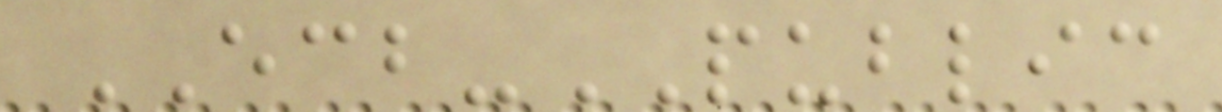ECB-PUBLIC
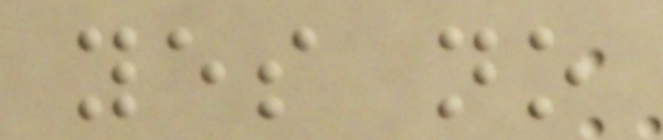yes no
